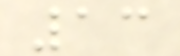13
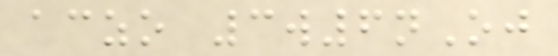aczo 3w6nOj
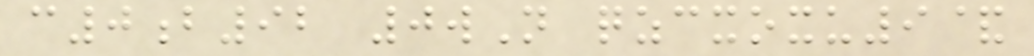c0b92 0wN qzcxoxu9&
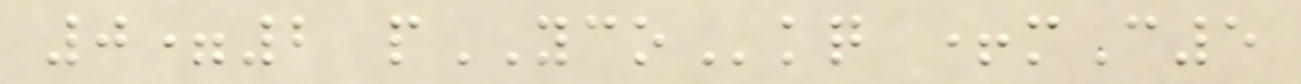0=2 pYCOkq +mC5
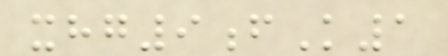xhg9fK1
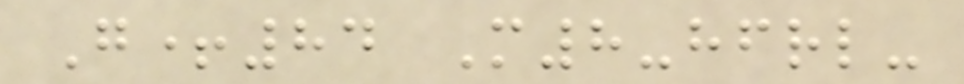G+84 M8-hfrl-
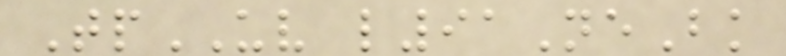TpUV l91NeBk
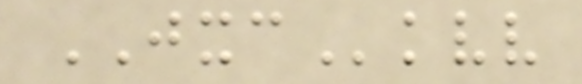JXCkvv
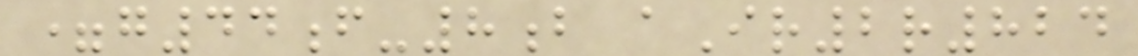=g44f-8b aIr2r824
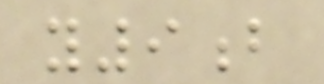y9b
